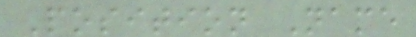Position Name
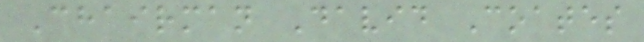Chairman David Coates
